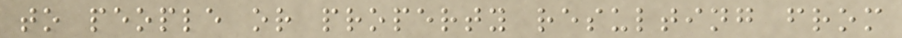to people or property resulting from
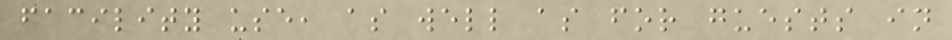facility use, as well as for guests in
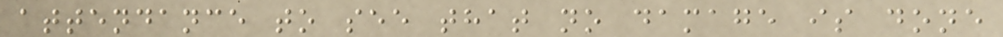attendance to see that no damage is done
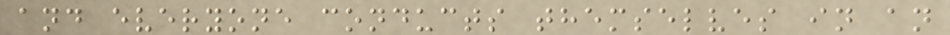and everyone conducts themselves in an
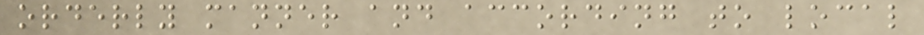orderly manner and according to local
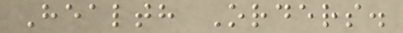Health Orders.
